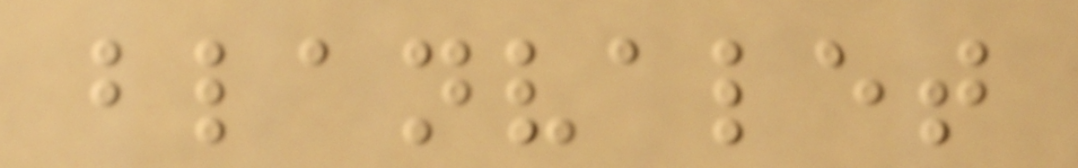blanvalet
